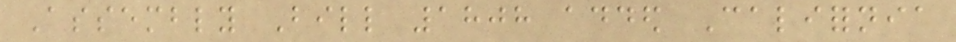Assembly Bill 1808 added California
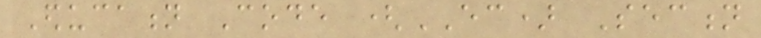Education Code (EC) Section
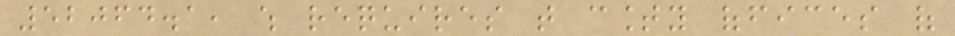52064.1, which requires that county offices of
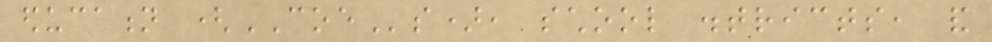education (COEs), school districts, and
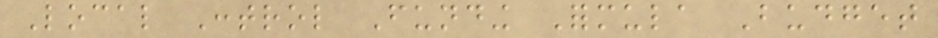Local Control Funding Formula Budget
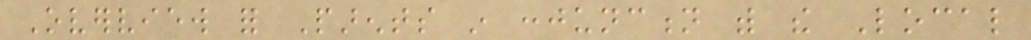Overview for Parents in conjunction with the Local
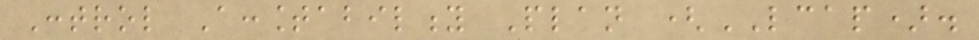Control Accountability Plan (LCAP).
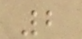2
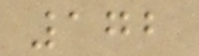172
